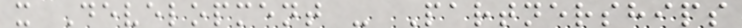x Development - Partnerships
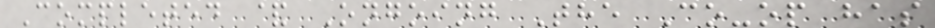Completed & Ongoing The Co-op has
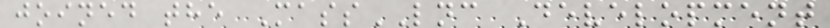joined the MassLNC Development
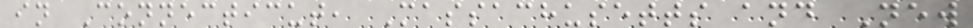in Connecticut, Massachusetts and New
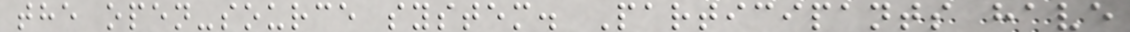the open-source system. Participants have
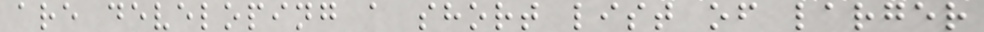are developing a short list of larger
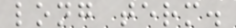long term.
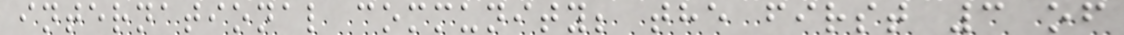international community; the first 3 of
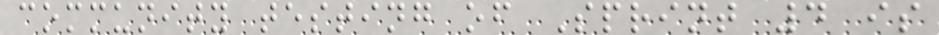community testing of Sprint 4 is
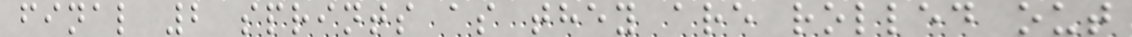final 2 sprints as they are rolled out
